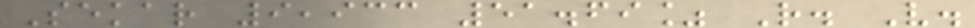Sekar 9,933 51.69% R. V.
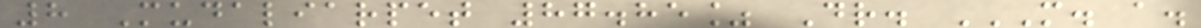8 Mudaliarpet 87.85% Dr. M. A.
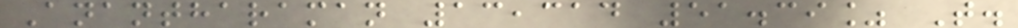Anantharaman 13,314 51.39% T.
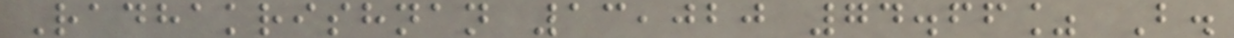Radhakrishnan 13,020 74.66% B.
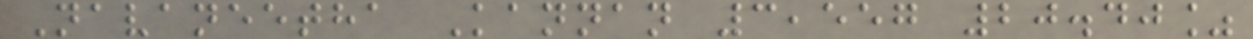Navaneetha Kannan 3,557 20.40%
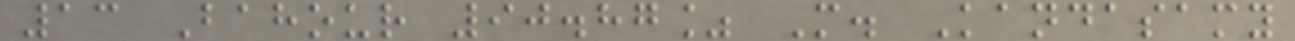13 Bahour 90.87% M. Kandasamy
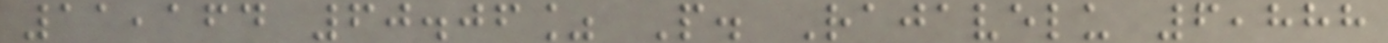11,164 60.06% P. Rajavelu 6,888
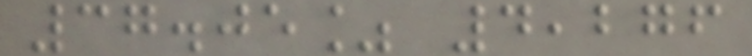37.05% 4,276
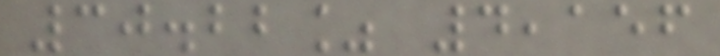30.22% 4,156
